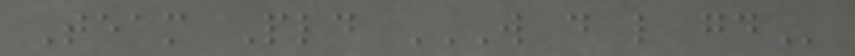Team Pld W D L GD
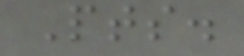Pts.
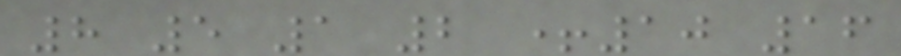8 5 1 2 +10 16
